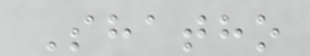Shatho
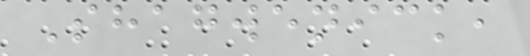Shagwenick,
